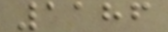1186
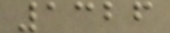1326
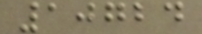10724
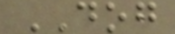DOG
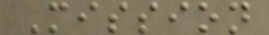Mission
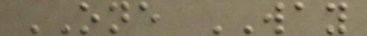ONE WAY
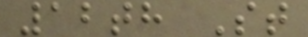12th St
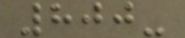800-
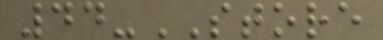44-STORE
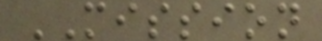MISSION
